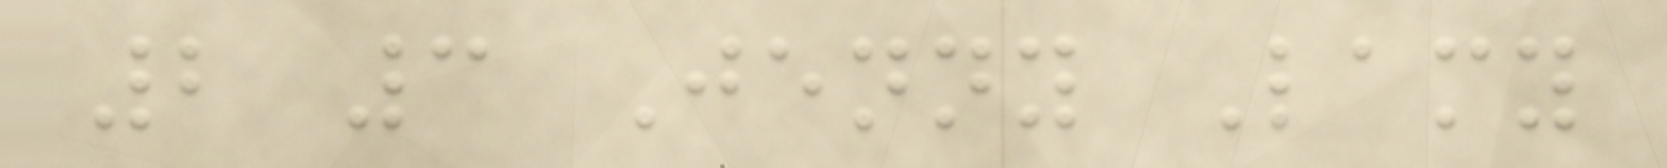2 3 Jenny Lamy
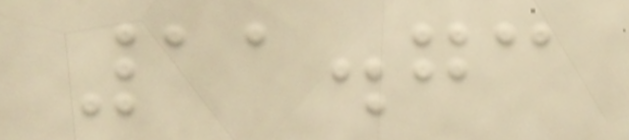11.73
